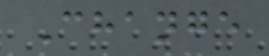Change
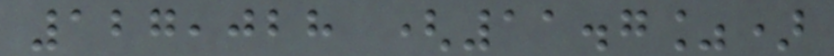127,028 (11.7%)
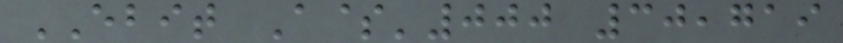EBIT A$'000 30,719
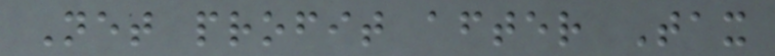Net profit after Tax
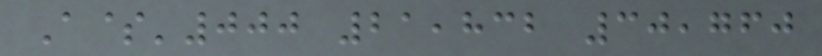A$'000 21,832 30,760
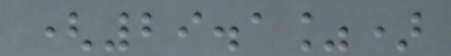(29.1%)
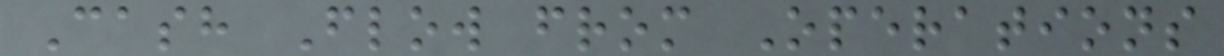Cash Flow from Operations
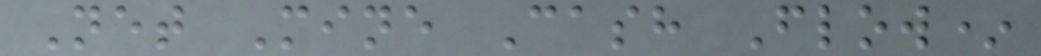Net Mine Cash Flow*
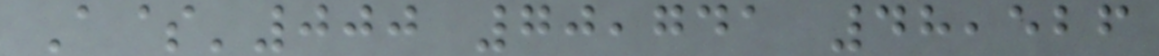A$'000 70,741 48,526
